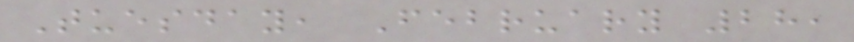Tuesday, February 28,
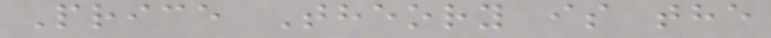Price Theory is the
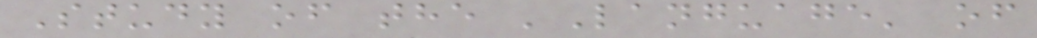Study of the 'Language' of
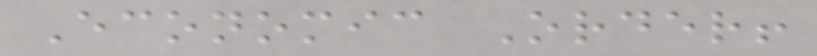Economic Order!
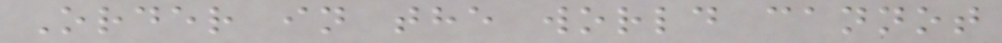Order in the world cannot
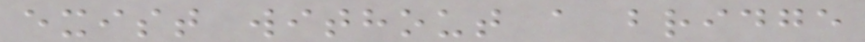exist without a bridge
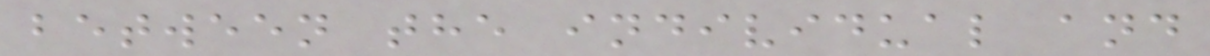between the individual and
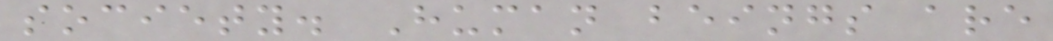society. Human beings are
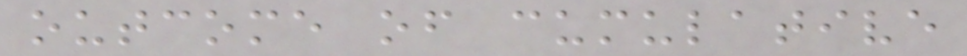outcome of cumulative
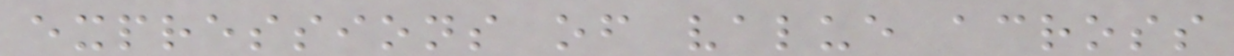expressions of value across
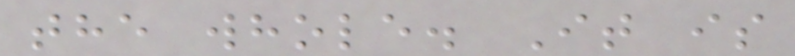the whole. It is
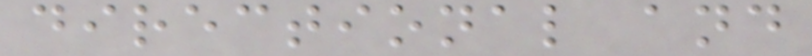directional and
